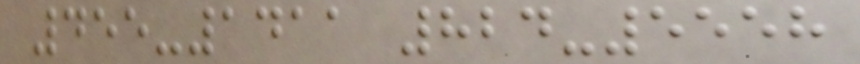455-1411 824-5558
